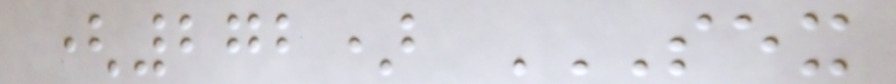(272) SEX
